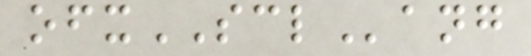ofxSCLang
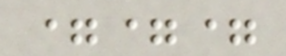===
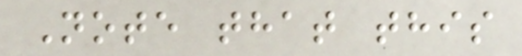Note that this
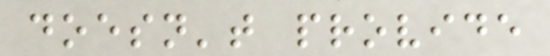doesn't provide
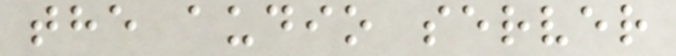the audio server
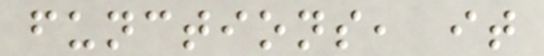functions, it
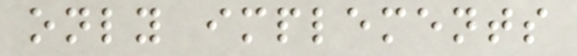only implements
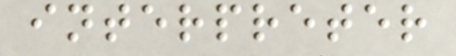interpreter
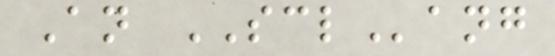An SCLang
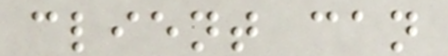client can
